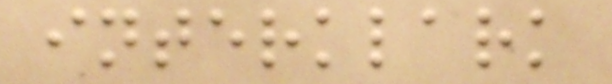interklark
